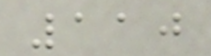110
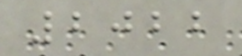2022
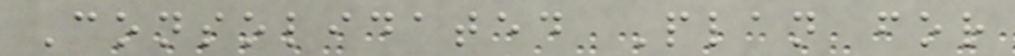Consolidated Plan for
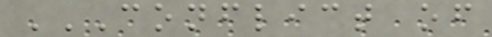CONFLICT OF
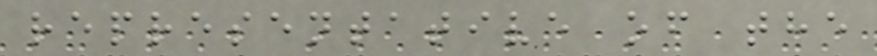representative of the
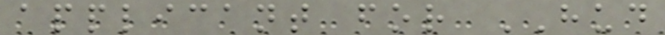applicant for HUD
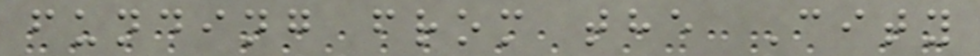funding from the City
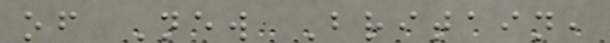of New Britain,
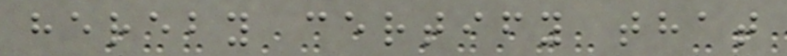hereby certify that
